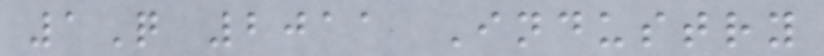1Q 2011 Industry
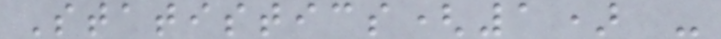Statistics(1) -
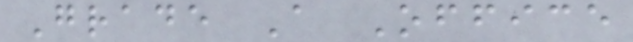Grade A Office
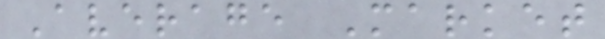Average Market
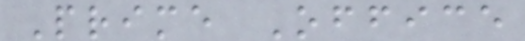Prime Office
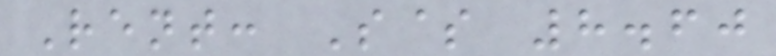Rent: S$ 8.60
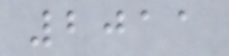2011
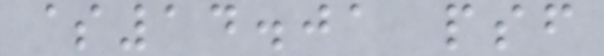$14.01 psf
